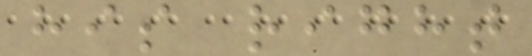his right
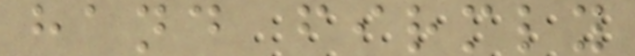hand firmly
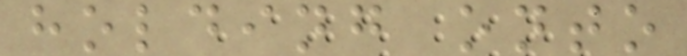holding onto
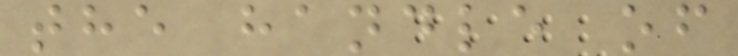the handle of
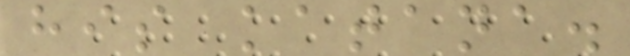his katana.
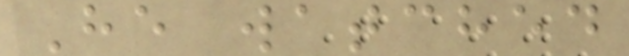He watched
